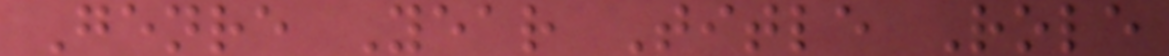Genre Year Title Role
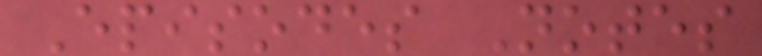Episodes Notes
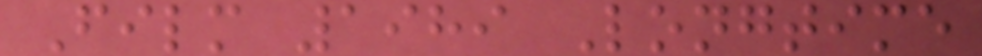Film 1989 Longtime
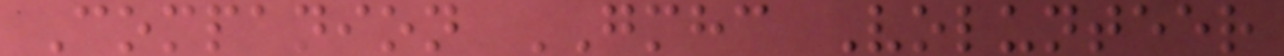Companion GMHC Volunteer
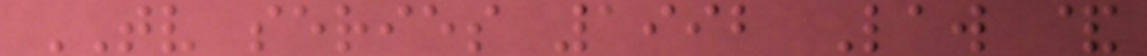TV series 1992 Law &
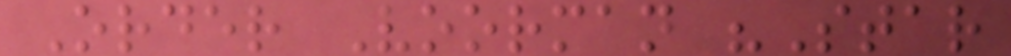Order Voorman "Star
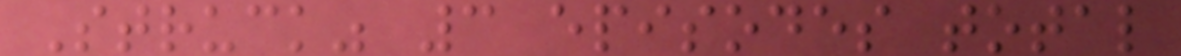Struck" 3 episodes total
